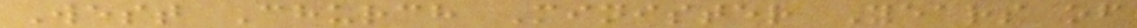West Church Minister Years of
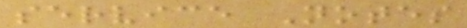service Notes
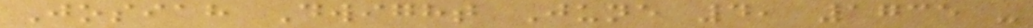Josiah Dwight June 4, 1735 -
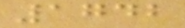1742
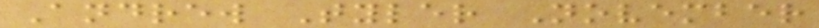Andrew Tyler November
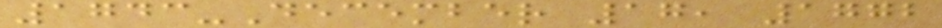1743-December 17, 1772
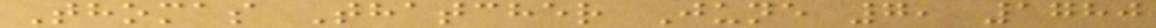Thomas Thatcher June 7, 1780
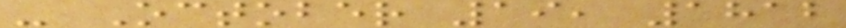- October 19, 1812
